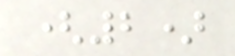(2)
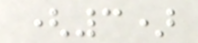(3)
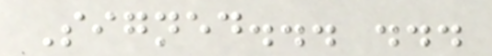Signed... ...
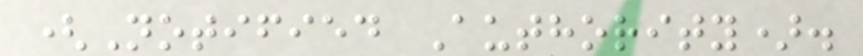(Notified Authority).
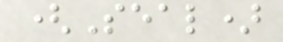(Seal)
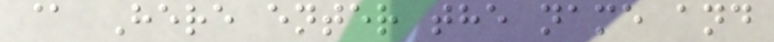@ Here enter the name and
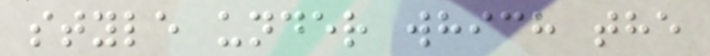style under which the
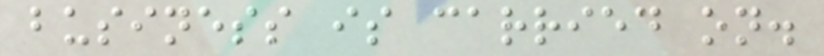business is carried on.
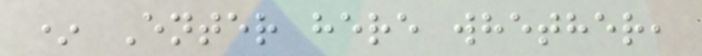* Enter here whether,
